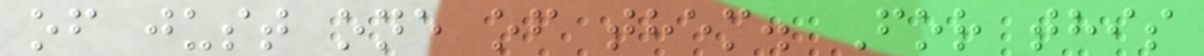of just one of them. For this
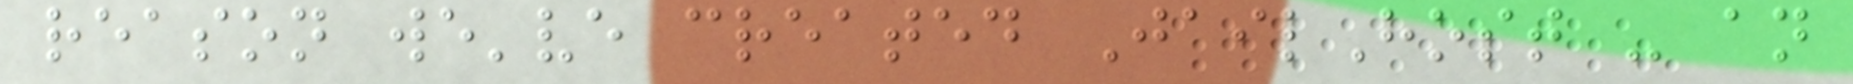reason we've created JailHost - an
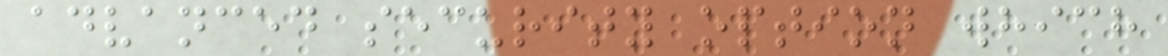advanced security option which
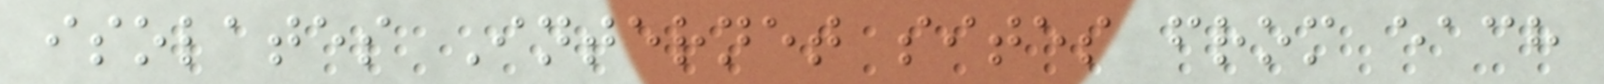isolates Internet sites from each
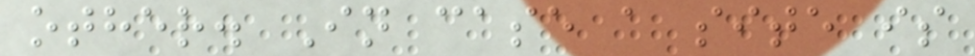other. In case a site is
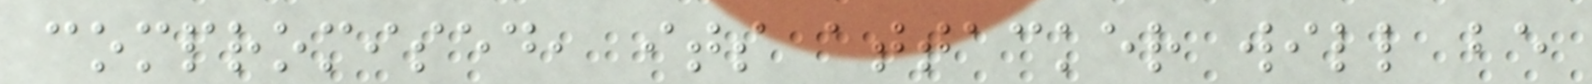compromised, its attacker will be
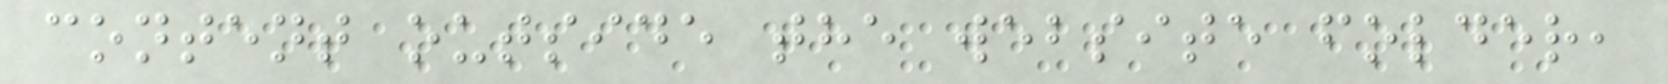content outside the website folder,
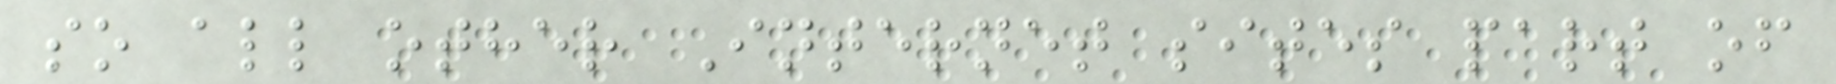so all other Internet sites part of
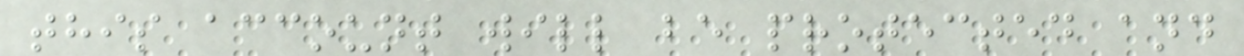this account will be protected and
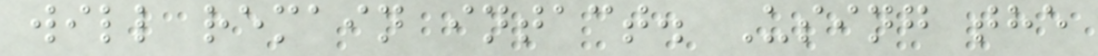will remain intact. Using the
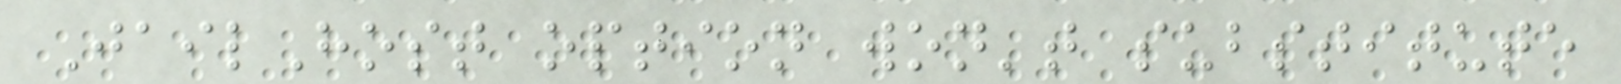JailHost option won't substitute
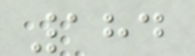184
